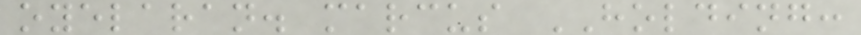oyelaran. marcus HOLDING:
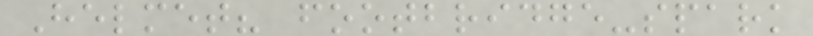Helmet? footbridge-spark
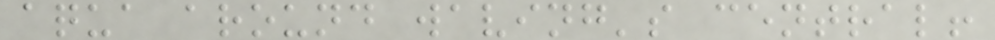aqua around waving's central!
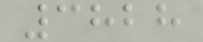3828
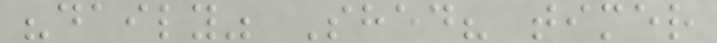"daily" Shed? timer
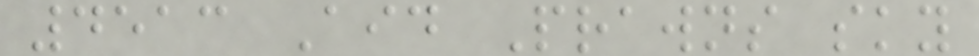4513 Aid Prawns sky
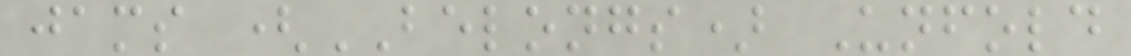jams (BELONGS) Unfold
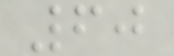60
